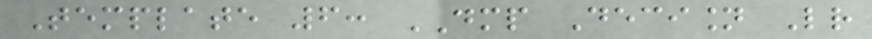Template 6: DMP Decision Letter
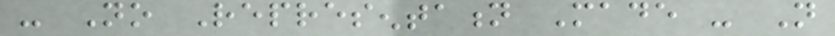- No Representation Made - Not
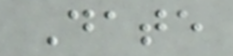Date
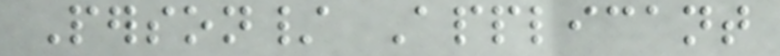Person/ Applicant
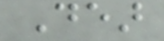Dear
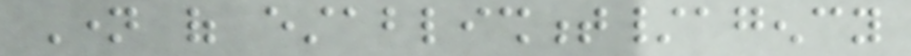Name of establishment/agency
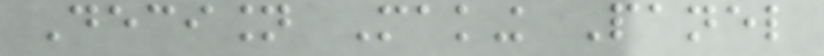Decision Making Panel
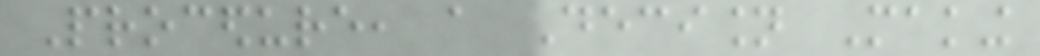Procedure, a Decision Making
